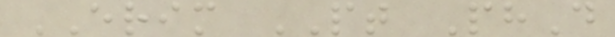ERIM PT PhD
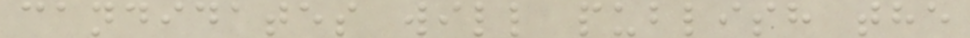candidates will publish the
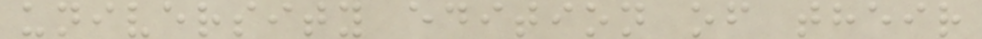university edition of their
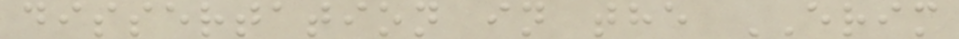dissertation in the ERIM
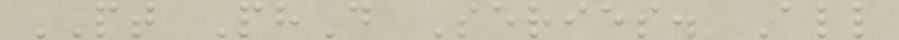PT PhD Series. All
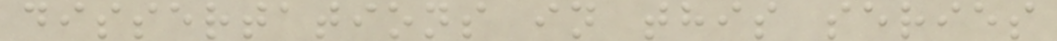dissertations in this series
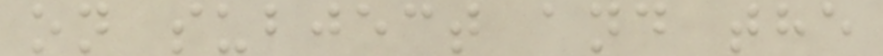on subject and the
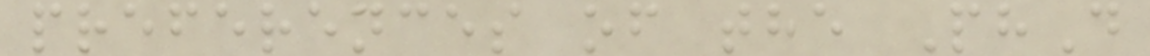preferences of the PhD
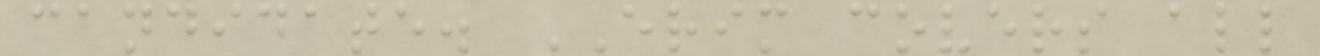candidate. ERIM covers all
